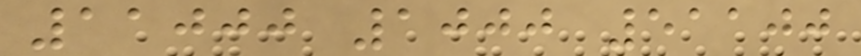11000 1000 51100
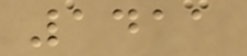1411
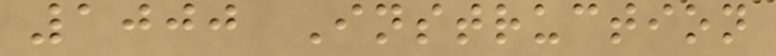1000 Instruction
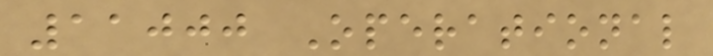11000 Operational
